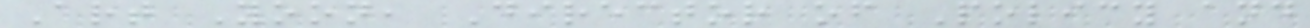Art Yoon, Director of Policy and
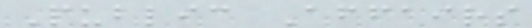Public Affairs
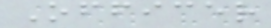Officer
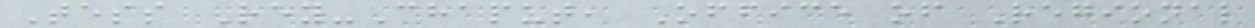Tess Rey-Chaput, Office of Regional
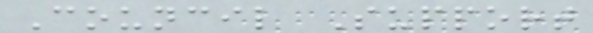Council Support
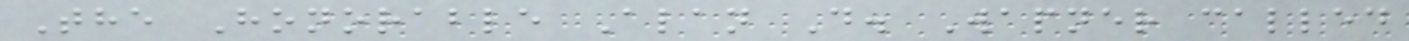The Honorable Alan D. Wapner called
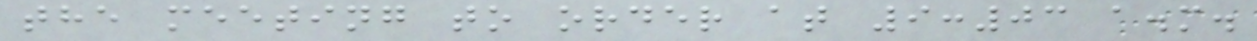the meeting to order at 9:03 a.m.
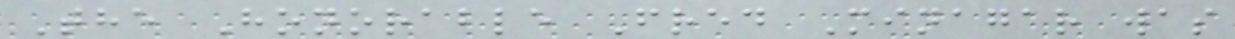The Honorable Fred Minagar was
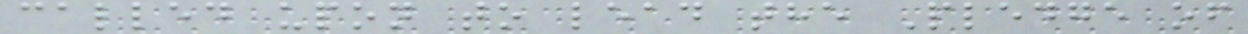called upon to lead the Pledge of
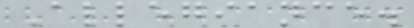Allegiance.
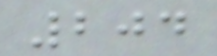204
